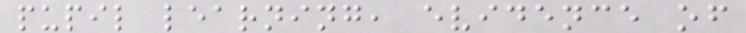pupil learning, evidence of
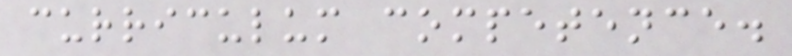curriculum competence.
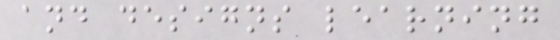and designs learning
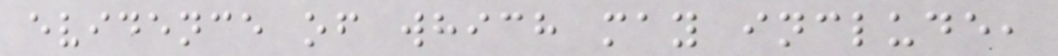evidence of which may include,
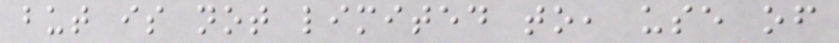but is not limited to, use of
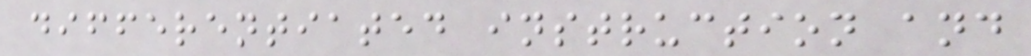differentiated instruction and
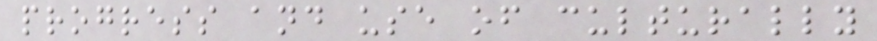progress and use of culturally
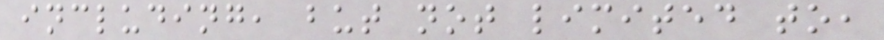including, but not limited to,
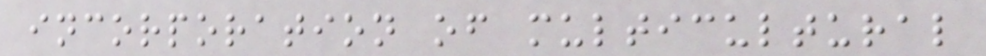incorporation of multicultural
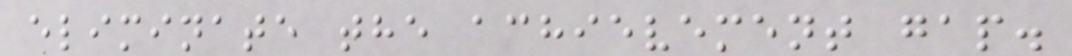eliminate the achievement gap.
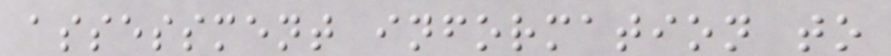assessment information to
